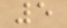5
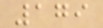179
